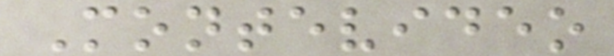Montevideo
